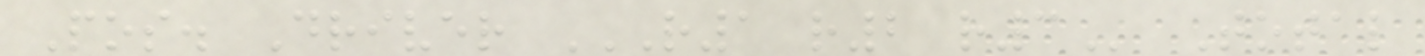Pos. Driver R1 R2 R3 Total
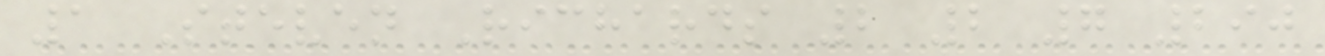1 Steven Richards 2 2 7 290
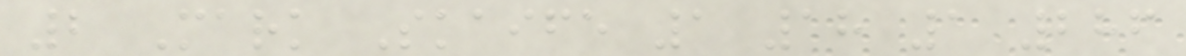2 Mark Skaife 1 18 1 286
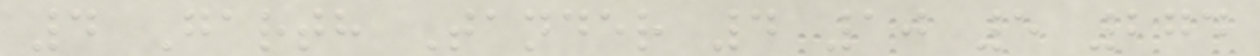4 Garth Tander 4 10 5 274
